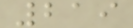219
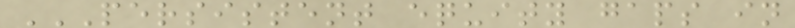PERSISTENT EQUITY GAPS IN
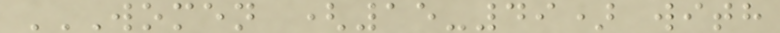WOMEN (15-49) WITH
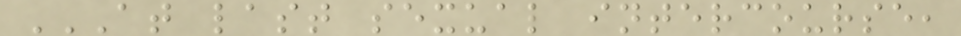AT LAST SEXUAL INTERCOURSE,
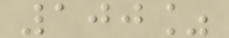100%
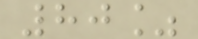80%
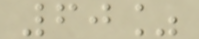60%
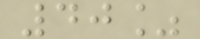40%
